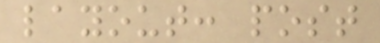layout: post
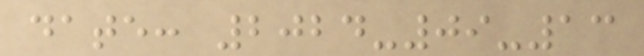date: 2024-09-13
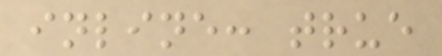inline: true
